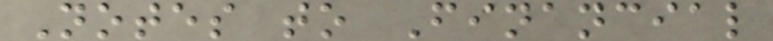Notes to Financial
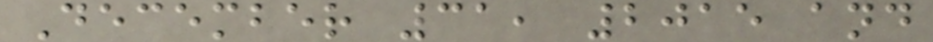December 31, 2015 and
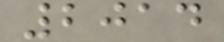2014
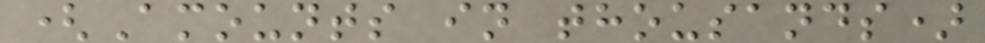(Amounts in thousands)
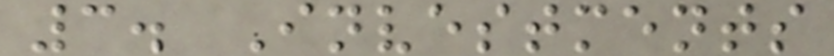3. Investments
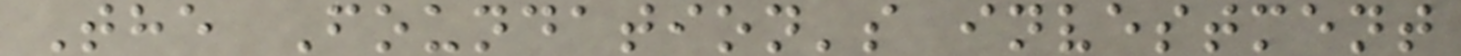The Foundation's investment
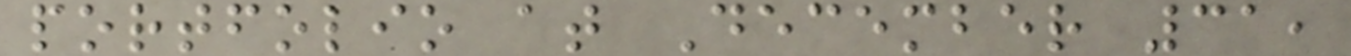portfolio at December 31,
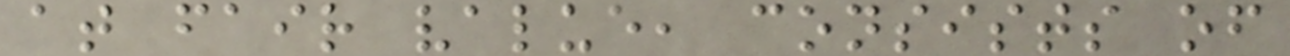at fair value, consists of
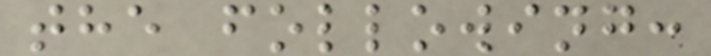the following:
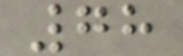78
